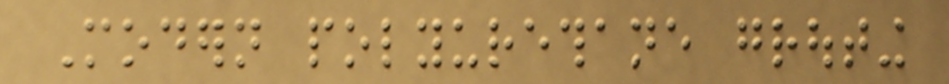Modern polyurethane grouting
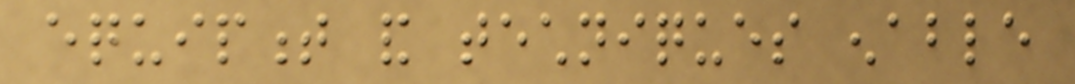equipment and techniques enable
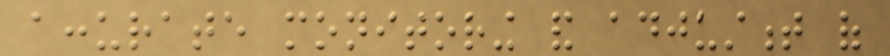accurate monitoring and adjustment of
